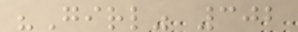"Girl" 302
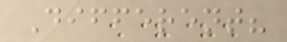Different?
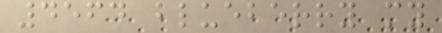4564 blueberry my
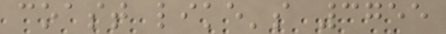coast like's 3755
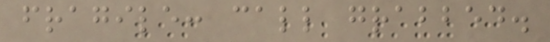fragile: call grabbed.
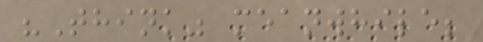"Think" meanwhile;
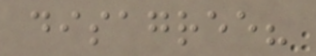disagree?
